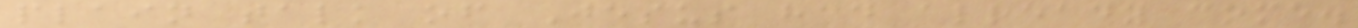plain talk of Jesus had already come.
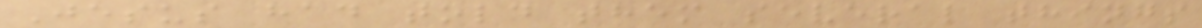Jesus had told them several things
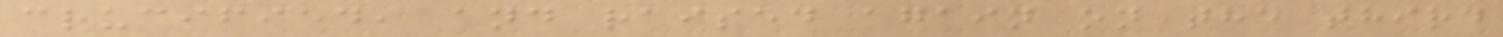crucified, and raised again on the third
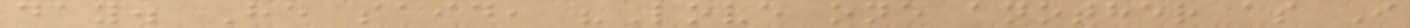day. He said, "Love one another as I
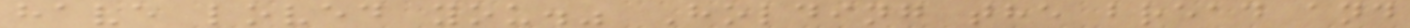have loved you." Holding the bread and
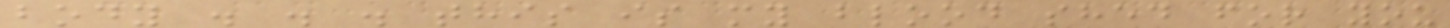body . . . this is my blood shed for you
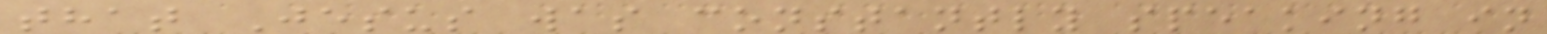that Jesus was constantly speaking in
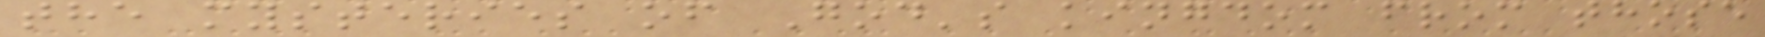the mysteries of God's kingdom from those
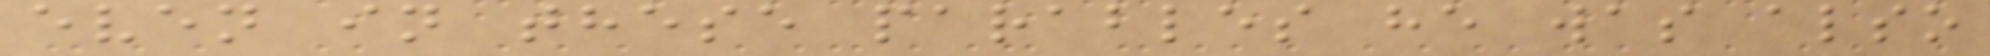even in these parables he was also
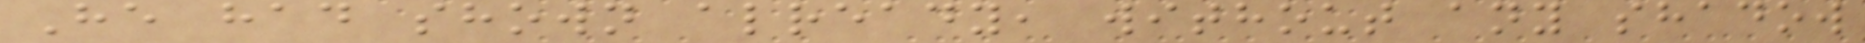He had shown already, without any shadow
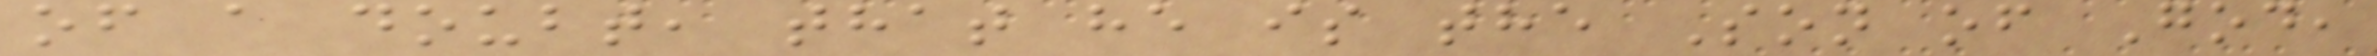of a doubt, that he is the Son of God,
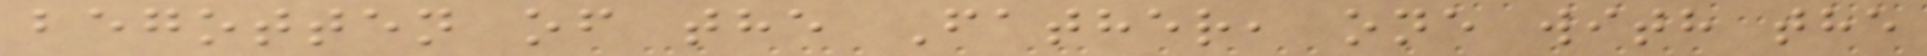begotten of the Father, one with the
